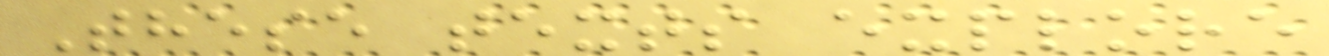These texts explore
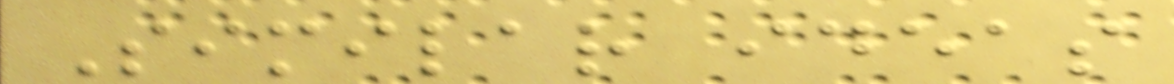Similar ideas
